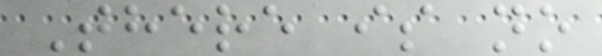There is no
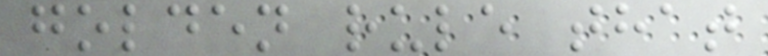golden rule that
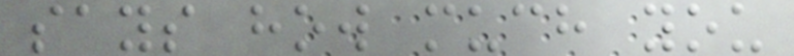says how much you
